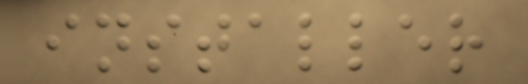installer
